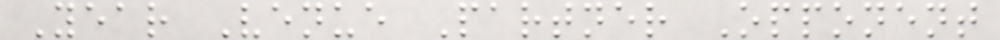Year Venue Partner Opponent
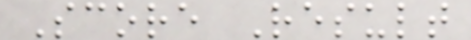Score Result
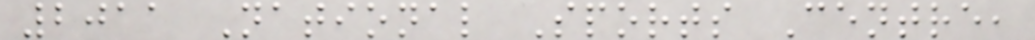2011 National Sports Centre,
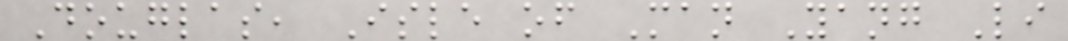Douglas, Isle of Man Yang Li
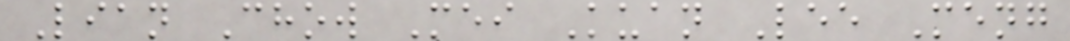Lian Chow Mei Kuan Lee Meng
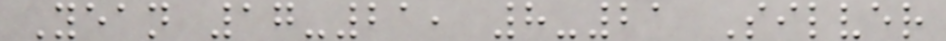Yean 17-21, 8-21 Silver
